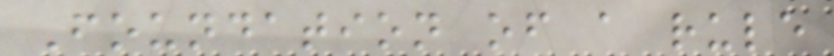Foundation of a rule
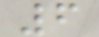6
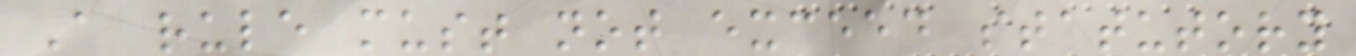A rule must not exceed statutory
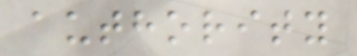authority
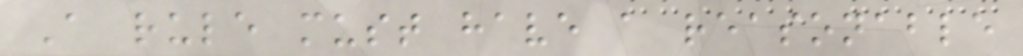A rule must have a reasonable
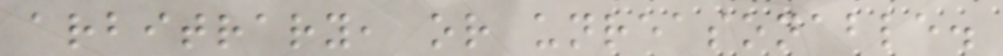arbitrary, or unreasonable.
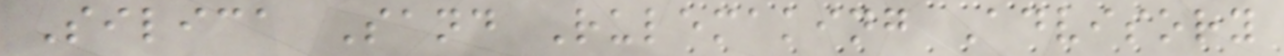Silica Sand Rulemaking Advisory
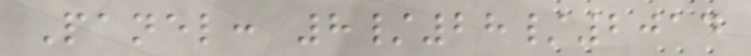Panel: 8/28/2014
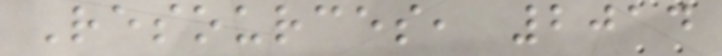Resources, 2014
